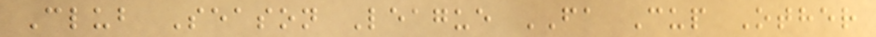Club Season League FA Cup Other
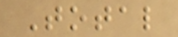Total
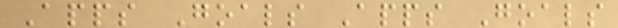Apps Goals Apps Goals
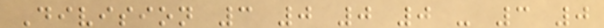Division 3 0 0 0 - 3 0
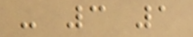- 3 1
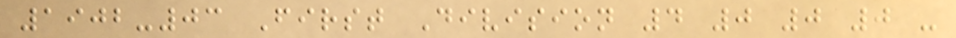1902-03 First Division 4 0 0 0 -
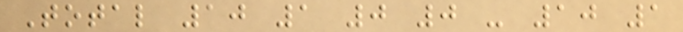Total 10 1 0 0 - 10 1
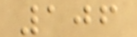106
